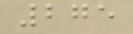275
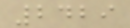2429
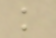k
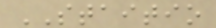STAITIO
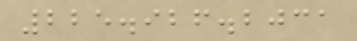225.926.2031
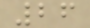26
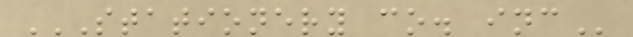STATIONERY CO. INC
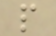p
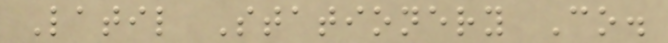Latil Stationery Co.
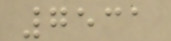7531
